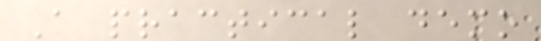A practical demo
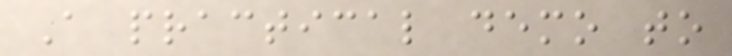A practical demo to
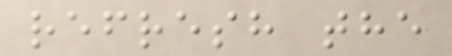refresh the
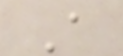A
